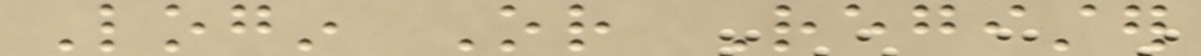Login Or Register
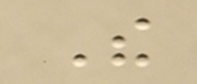The
